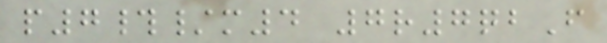p7#/m4 7r7qbF
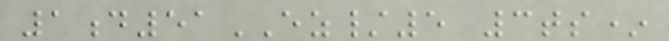1d51EZ/5 3ts*
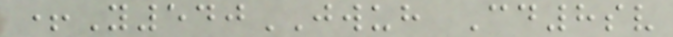+Y540JWUH Cd8sv
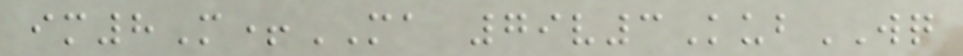im8M+MA 79v3KubWQ
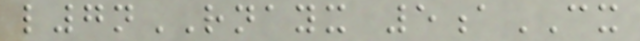l7nRNAYX 5aCX
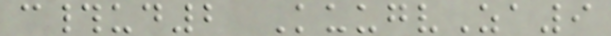c#ud2 KuugvZa9
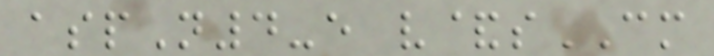aspN4-e v&sCM
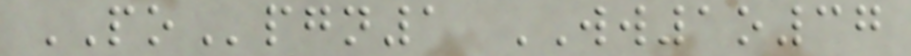POpgn1 WW1o37
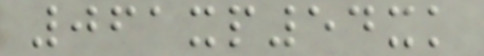061xp54xk
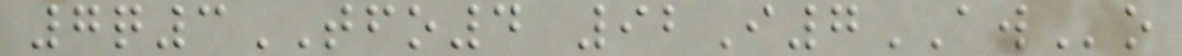7q3TFO4 92I7AWo
